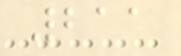211
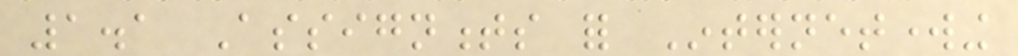1.1 Assignments for Internetworking
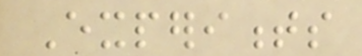Experiments
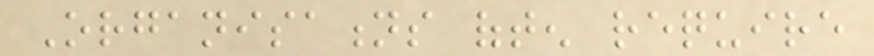Organisations often require
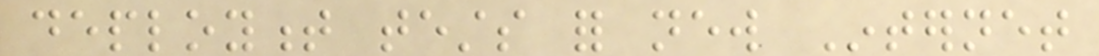deployment tests for new Internet
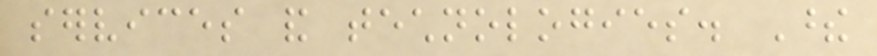services and technologies. These
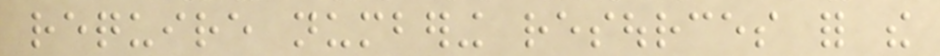require numbering resources for the
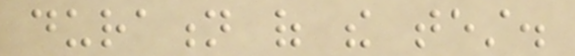duration of the test.
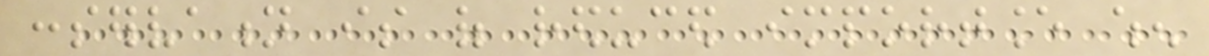conservation is of reduced importance when
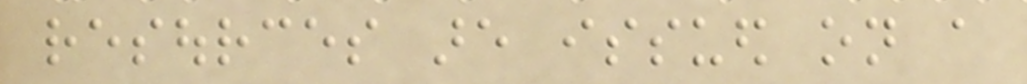resources are issued on a
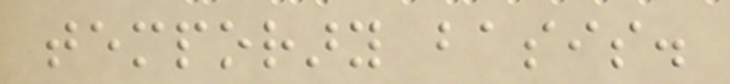temporary basis.
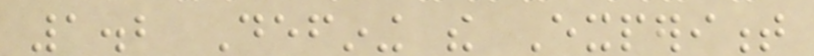1.2 Defining the Experiment
